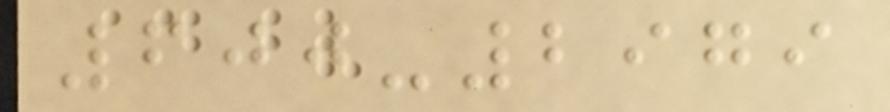600-2979
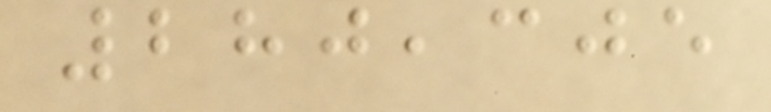280,305
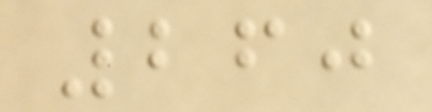260
